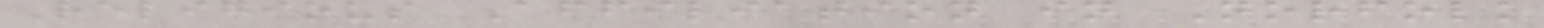Religious Affiliation in Norfolk
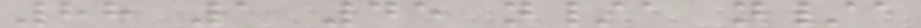88 1 45 n/a n/a
